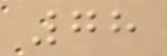78
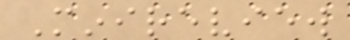Minireview
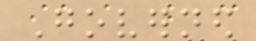Governed
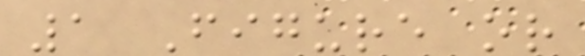1 Figure or
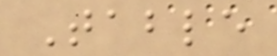Table
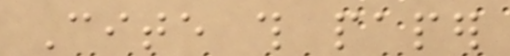Cite this paper
